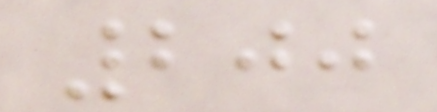200
